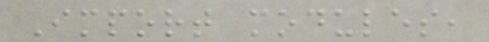Import modules,
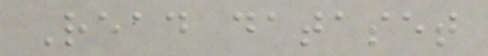Read dataset
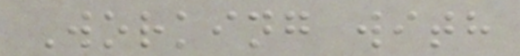Working with
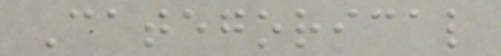Categorical
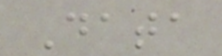Data
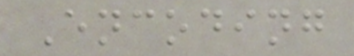Encoding
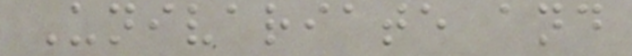Univariate and
